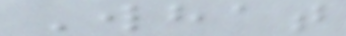What
